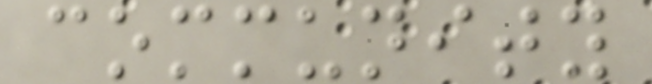community
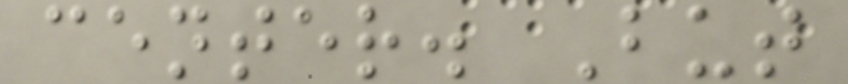center. But
